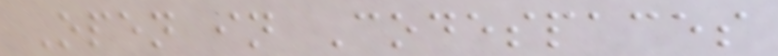Open in Codespaces
